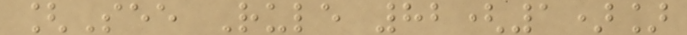[See Rule 82(1)]
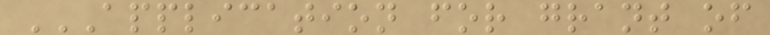APPLICATION FOR GRANT OF
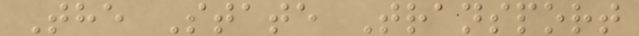The State Transport
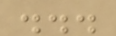...
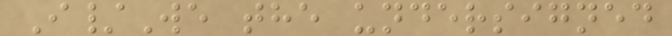I/We the undersigned
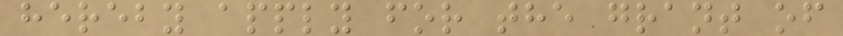hereby apply for the grant of
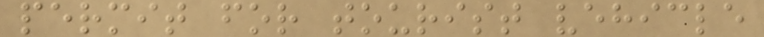permit for tourist vehicle
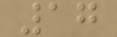17
